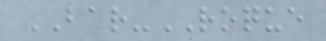BAR-ROQUE
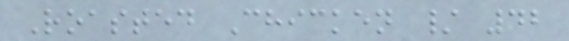Roasted Chicken / 42
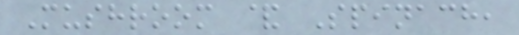Mushroom & Spinach,
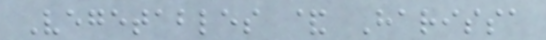Vegetables & Harissa
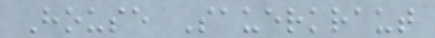House Sauerkraut
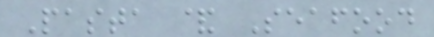Pasta & Seafood
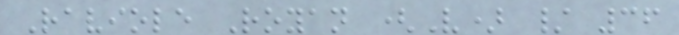Raviole Royan (V) / 36
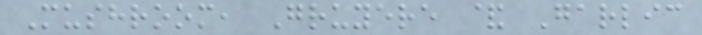Mushroom, Gruyere & Garlic
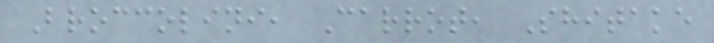Broccolini, Carrot, Shitake
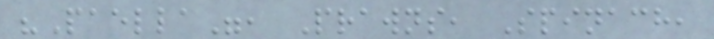"Paella", Prawns, Spinach,
